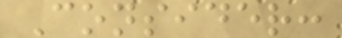Consider:
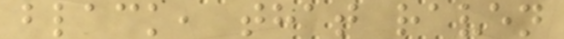black, that raven
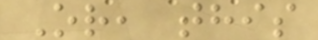Or, this
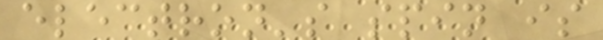electron's spin is
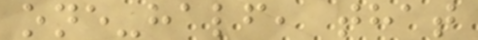one-half, that
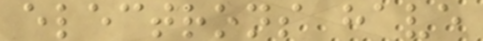electrons have
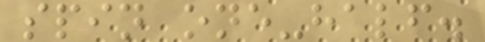spin one-half.
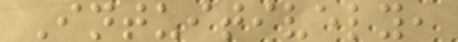Intuitively,
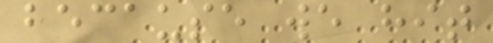because we hit
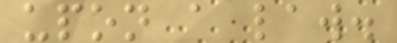upon a law.
